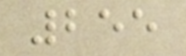255
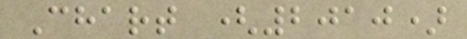Chart (2010)
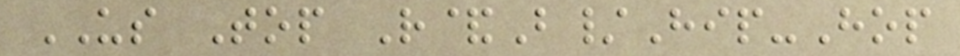US Top R&B/Hip-Hop
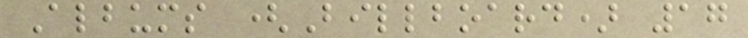Albums (Billboard) 17
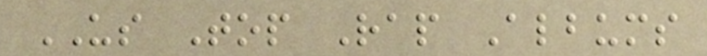US Top Rap Albums
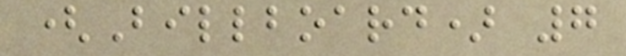(Billboard) 7
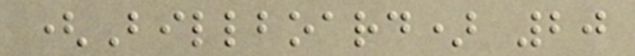(Billboard) 20
